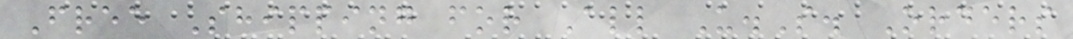Free Shipping for All U.S. Orders
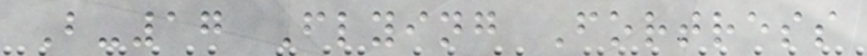B-17 Flying Fortress
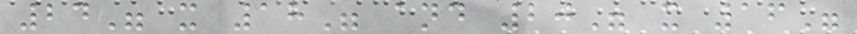24" x 18" and 20" x 16"
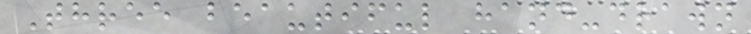Three beautiful hand-drawn
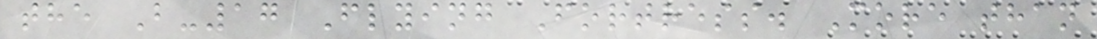the B-17 Flying Fortress. More than
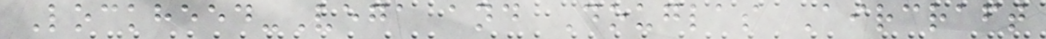Lockheed-Vega and Douglas Aircraft
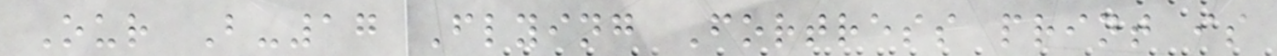Our B-17 Flying Fortress print is
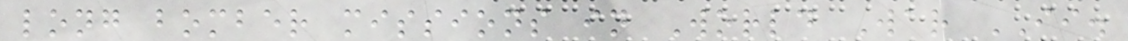long bomber missions in World War II.
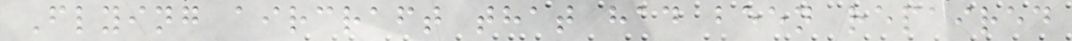Flying aircraft that had been repaired
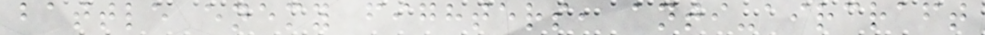battle enemy fighters, anti-aircraft
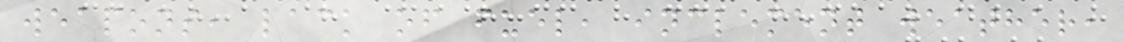weapons, lack of fuel, inclement weather,
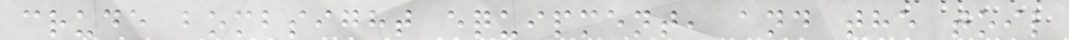crude bombsight equipment, and the toil
